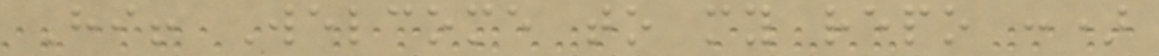Hi! Welcome to my repo :)
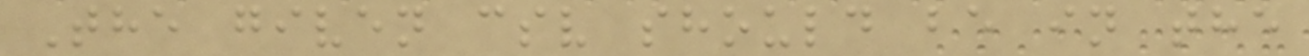The given csv should be in the
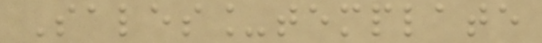Sales_template
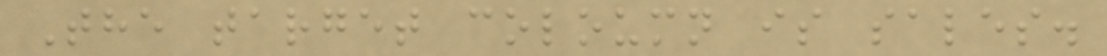The target coloumn is sales.
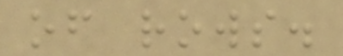of rows.
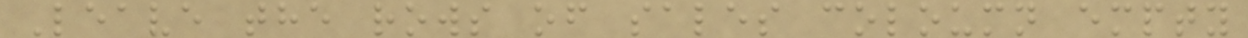Leave the rows of sales coloumn empty
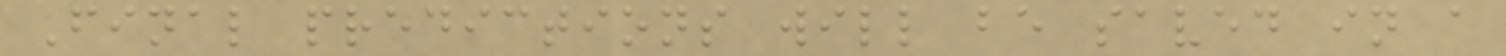Final predictions will be saved in a
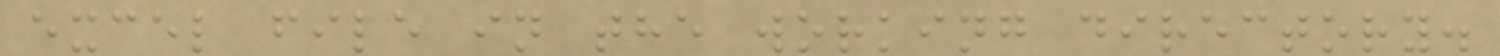excel file in the working directory.
